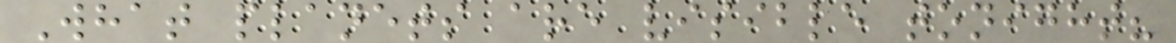What planets are visible tonight?
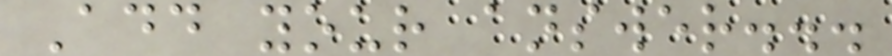Add your answer...
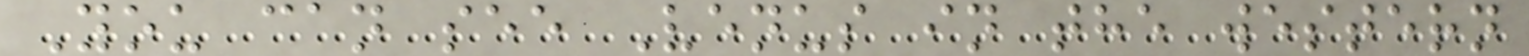You can see Venus in the western
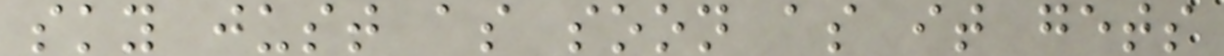sky just as soon as it gets
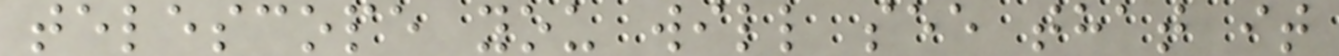telescope you will see that it
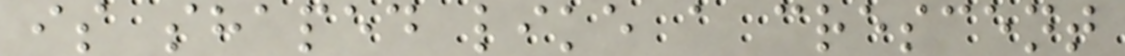is shaped like a crescent
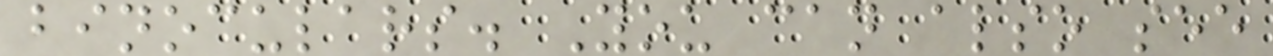binoculars. You can also see
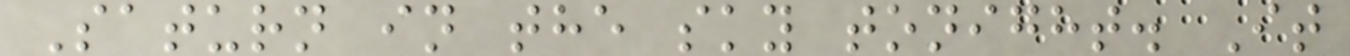Saturn in the sky tonight. It
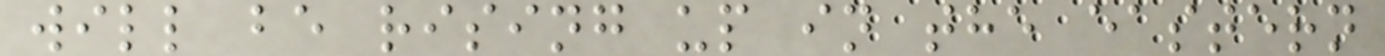will be rising up in the eastern
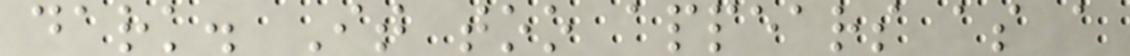dark. It too appears as a
